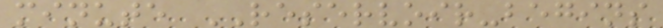minute RESERVOIR-begins
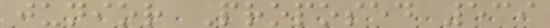junior Proposed 539
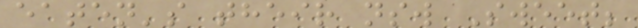eaten's their nsw Sweet;
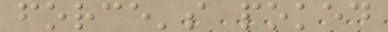force's poked
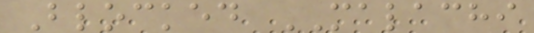Blocked MALACHI
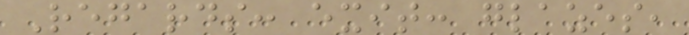Regards: exit: glazes,
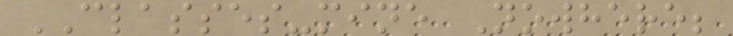CLASSES-mine Nowhere;
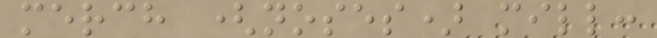merch (noses) mill:
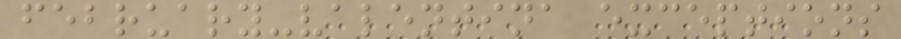february-valentina exceptions
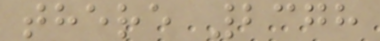there 2378
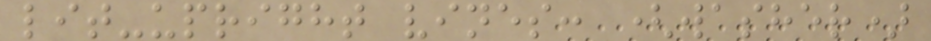lit-upright vines: (washer)
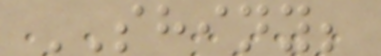SHINY;
